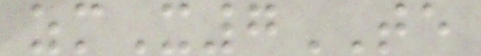zmX7TE
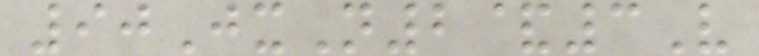90JxN2&3V
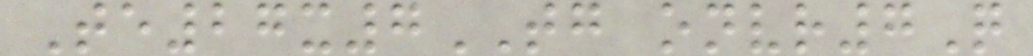Te27x7TG onvr7Q
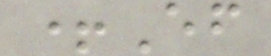+Ef
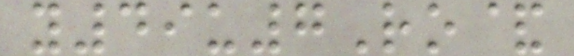y49u7Ro&
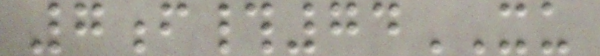7f#74XU
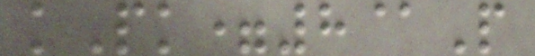kPk=8@P
